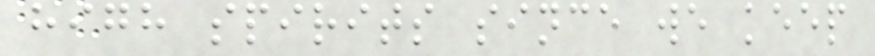high spirits since we keep
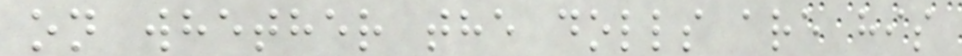on whether the dolls are his
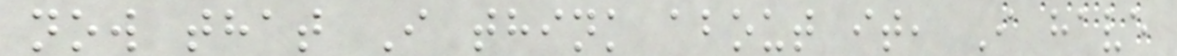now that I think about it, I have
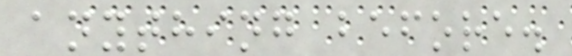anything before.
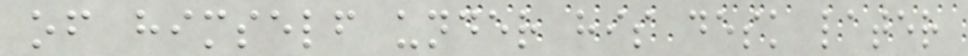of himself under his desk later
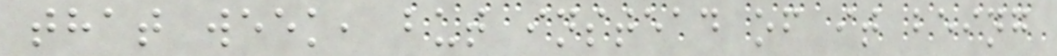that week, but instead of it being
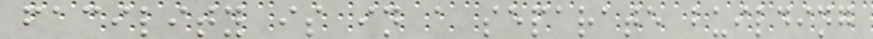facility is in a separate building
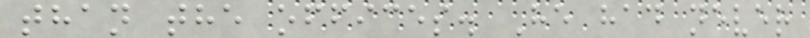than the offices. He had never
